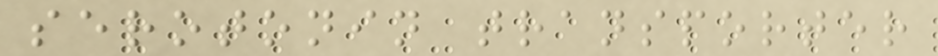serotonin transporter
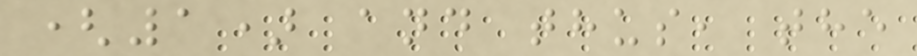(1) and thus, the
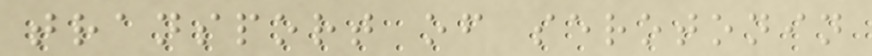transport of serotonin
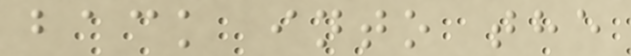back into the
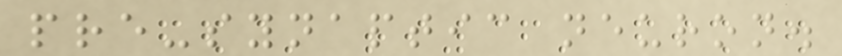pre-synaptic neuron.
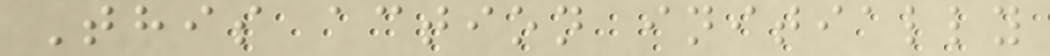This action initially
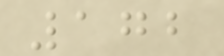172
